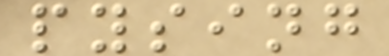pysing
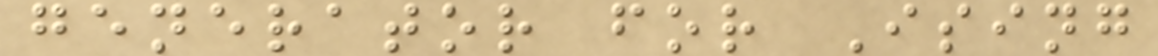generator for Ising
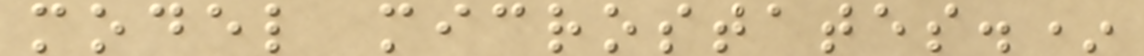model microstates.*
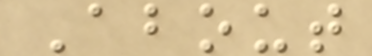About
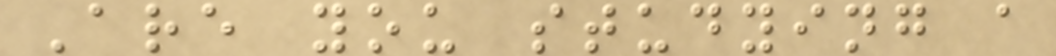Are you studying a
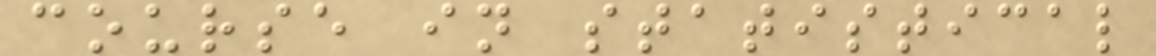course in statistical
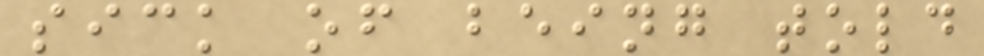sick of being told
